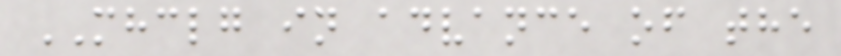MHCLG in advance of the
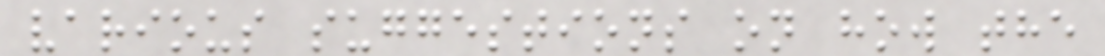various suggestions on how the
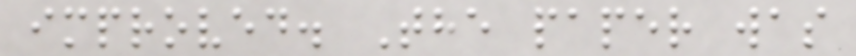improved. The paper was
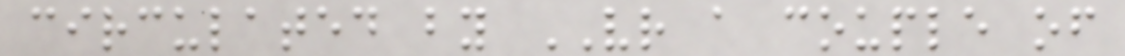circulated by VR a couple of
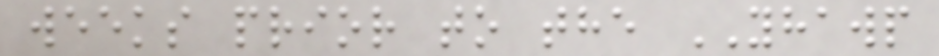weeks prior to the YHAWP
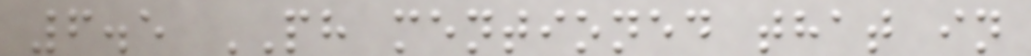6.5 PH mentioned that in
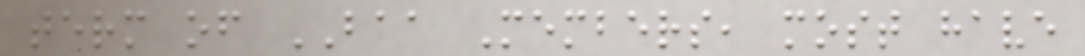term of BAA Members, most have
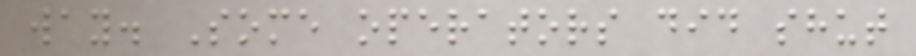way. Some operators did shut
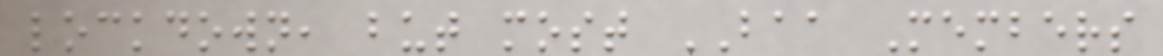lockdown, but most BAA Members
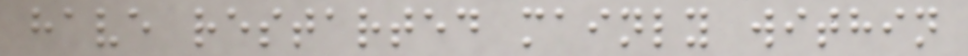have restarted mainly within
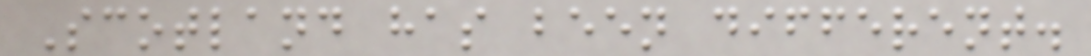Scotland has been different.
